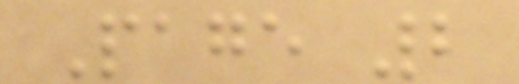Page 2
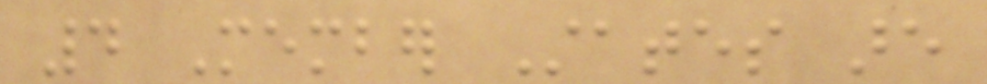4 Member States are
